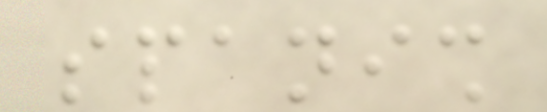spanish
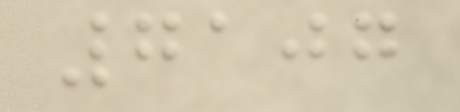7107
